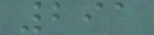291
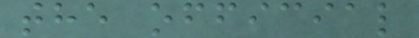the official
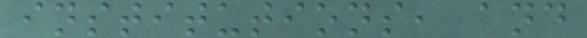institutions, and
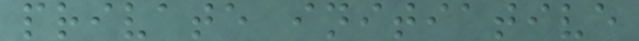private initiative
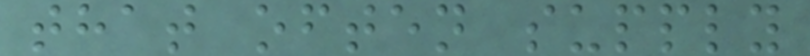that often supply
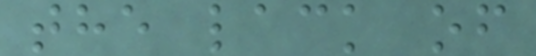the lack of
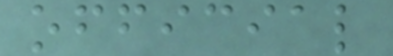official
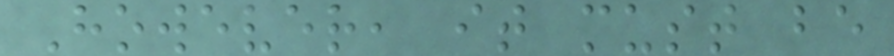However, it must be
